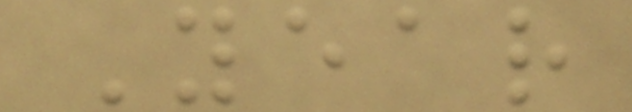Year
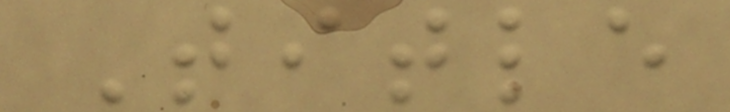Title
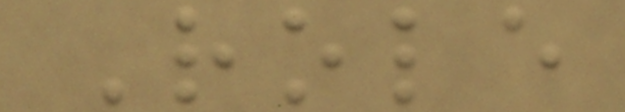Role
